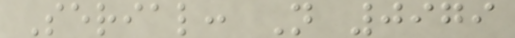Serial: N 0979
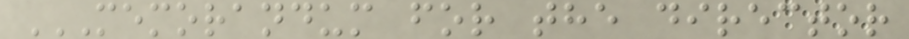MEMORANDUM FOR THE DIRECTOR
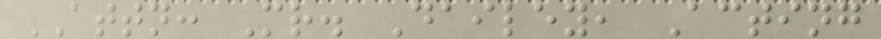ATTN: Mr. Dailey, Acting
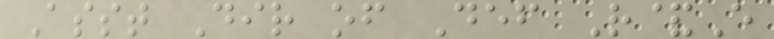Asst Dir of Def R&E
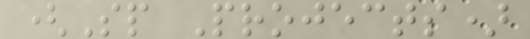(Sp Projects)
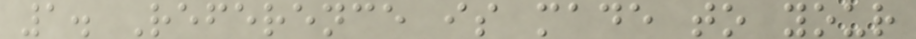1. Reference is made to your
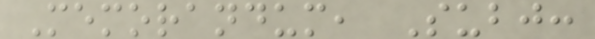Memorandum, Subj:
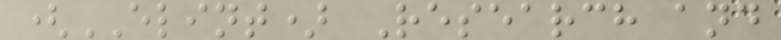(ELINT) Research and
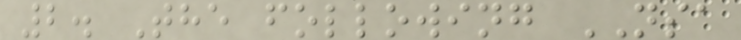2. The following NSA
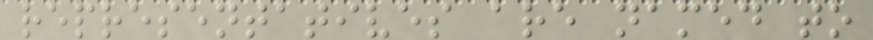representatives are named to
